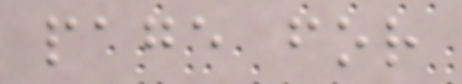page for
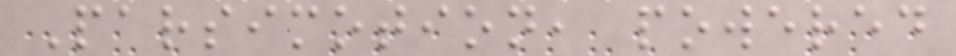Parsimotion, powered
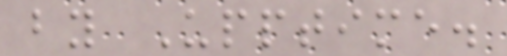by Upptime.
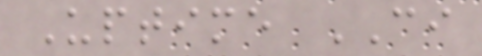Uptime CI
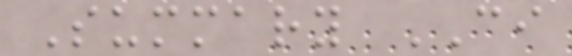Summary CI
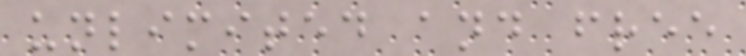unlimited and free
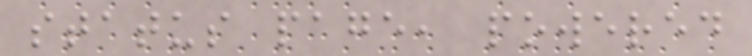status page, powered
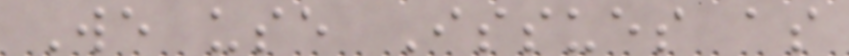We use Issues as
